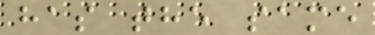has the same
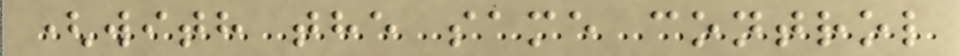(with the same control
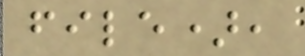file),
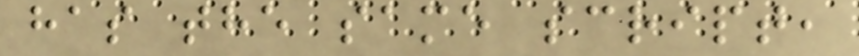has the same script,
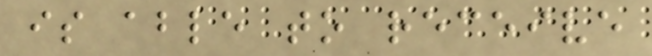is able to receive
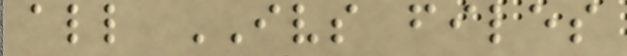all IVS files
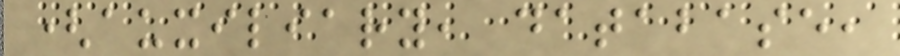(auxiliary, database,
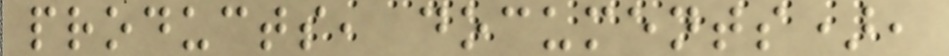products, documents),
